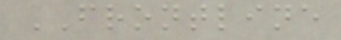FRONTLINE
